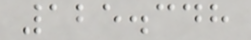125.348
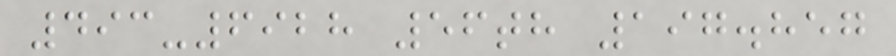493-6928 56th 197.857
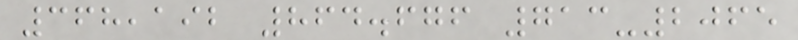368,192 864.676 713-2065
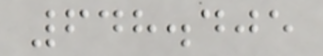648.405
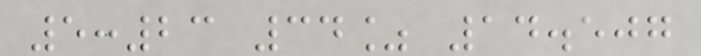5:23 34% 14.507
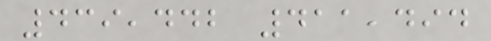439,442 411,494
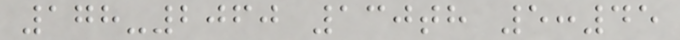178-2060 130th 5:45
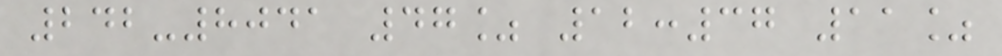242-8041 47% 12:37 11%
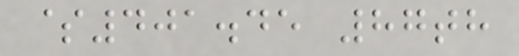$401.45 87th
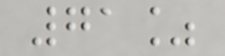71%
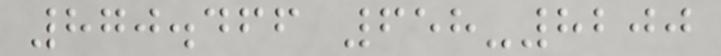870.466 658-8200
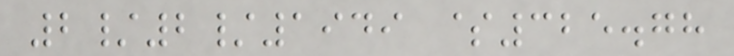2/2/1949 $325.78
